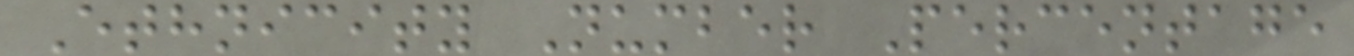Ethnicity Number Percentage
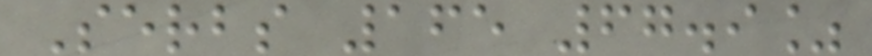Serbs 165 67.9%
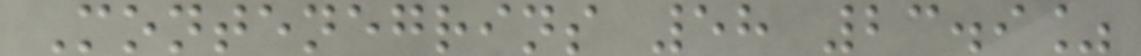Montenegrins 58 23.9%
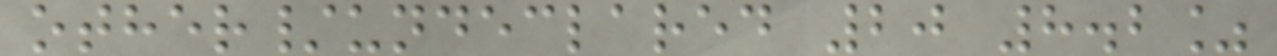other/undeclared 20 8.2%
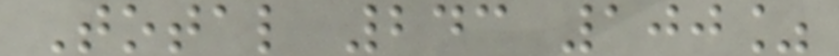Total 243 100%
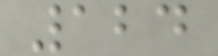124
